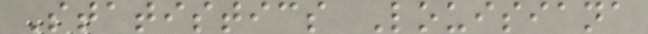Statistics Louisiana
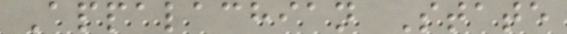Appalachian State
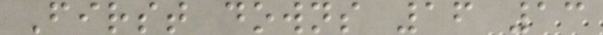First downs 16 13
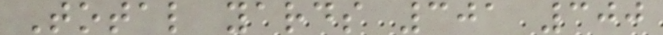Total yards 301 300
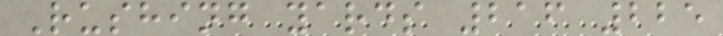Rushing yards 216 225
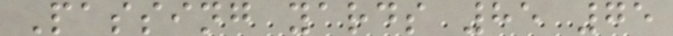Passing yards 85 75
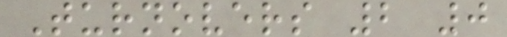Turnovers 2 0
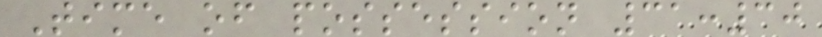Time of possession 31:30
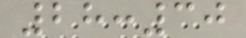28:30
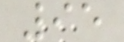95
